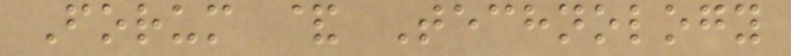Forum & Technology
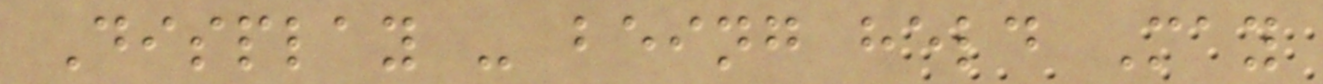Display - being held May
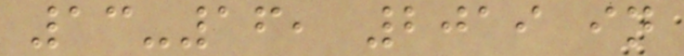13-16, 2019 in
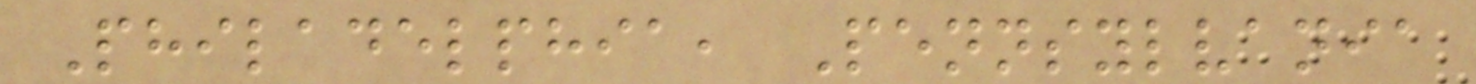Philadelphia, Pennsylvania
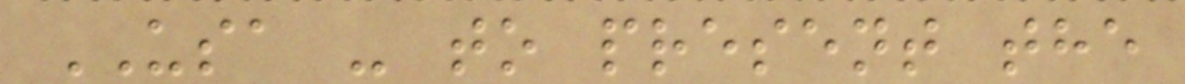USA - to present the
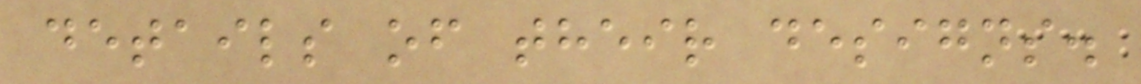details of their designs.
